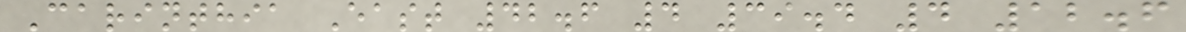Carinthia East 42.6 4 39.4 4 12.6
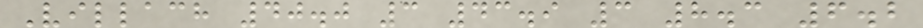Villach 40.0 3 43.9 3 8.3 6.2
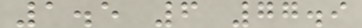1.5 6 77.9
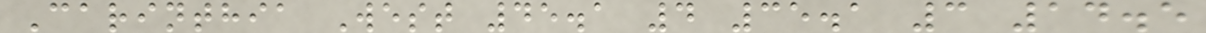Carinthia West 45.1 4 35.1 3 14.5
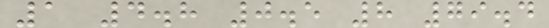1 4.8 0.5 8 79.4
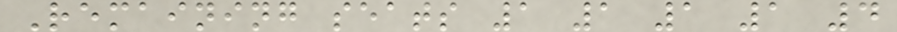Remaining seats 1 1 1 1 4
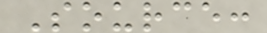Source:
